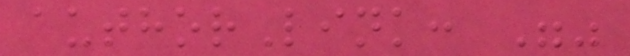authorLink: ""
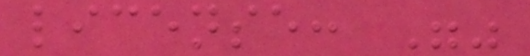license: ""
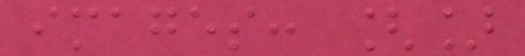images: []
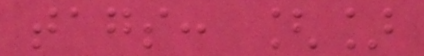tags: []
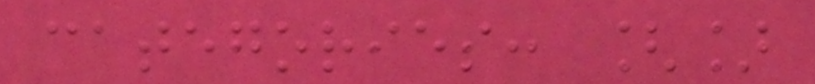categories: []
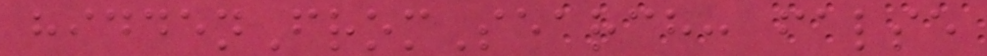hiddenFromSearch: false
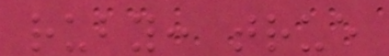ruby: true
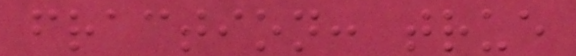fraction: true
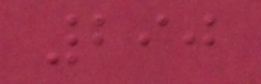290
